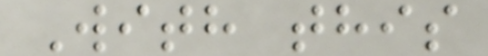With this
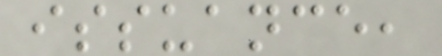issuance,
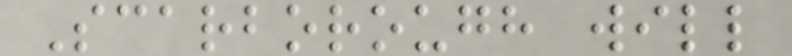Scarborough will
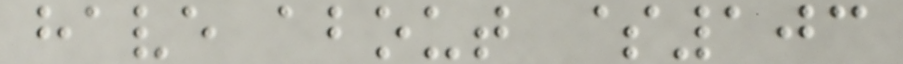have about $103
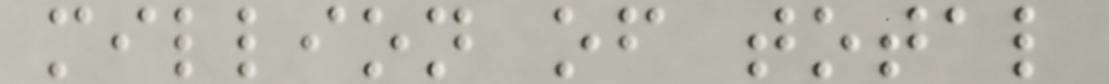million of total
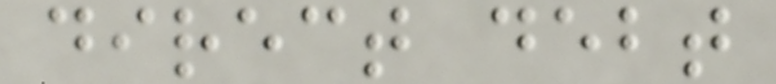direct debt
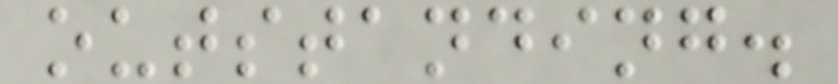outstanding.
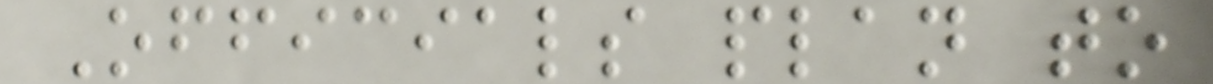Officials plan to
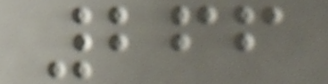266
